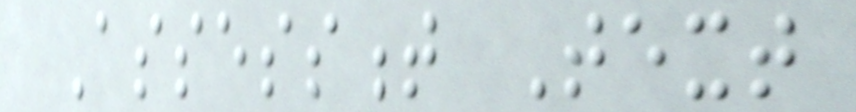Assessment Text
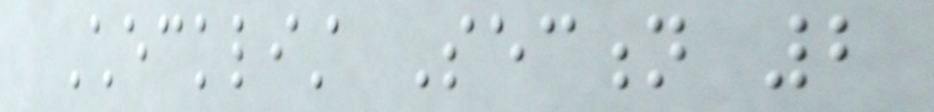Checklist Section 2
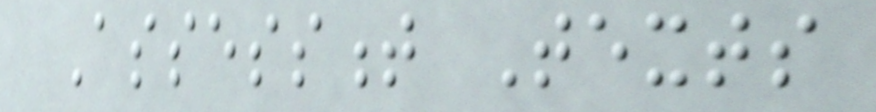Assessment Texts
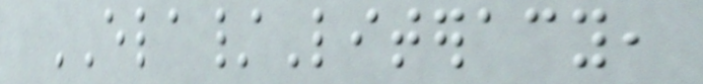ELA/Literacy,
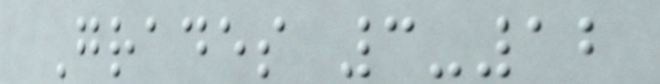Grades 3-12
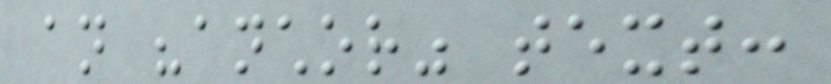an "anchor" text:
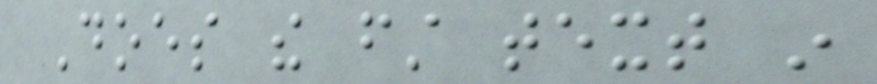Does the first text in
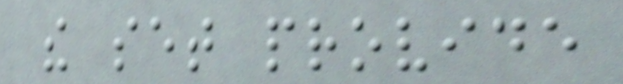the set provide
